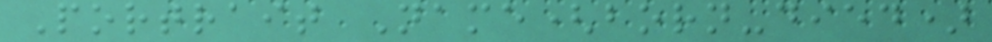Portrait Name(born-died)
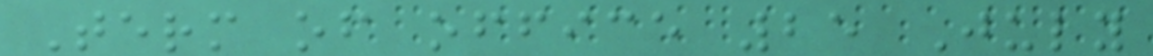Term of office 25 July
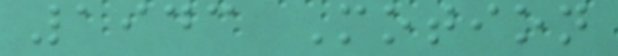1943 Motion
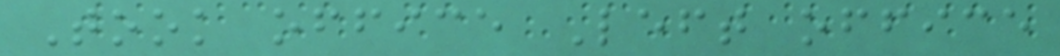Took office Left office
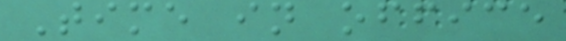Time in office
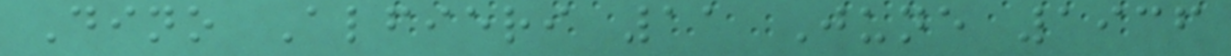Dino Alfieri 11 June 1936
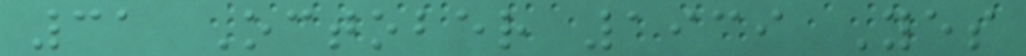31 October 1939 Yes
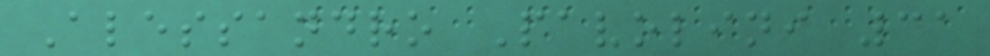Alessandro Pavolini 31
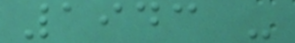1943 -
